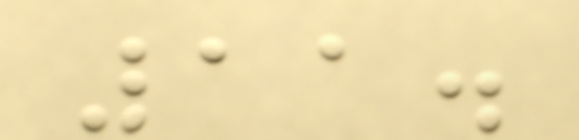11.
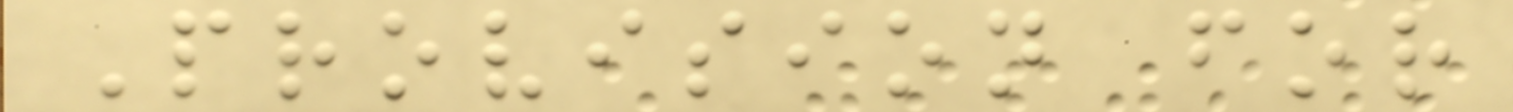Provision for
